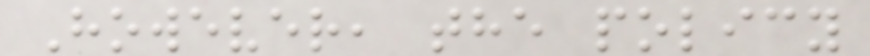However, the policy
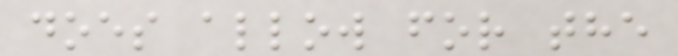does allow for the
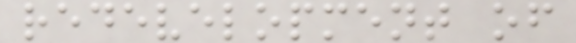redevelopment of
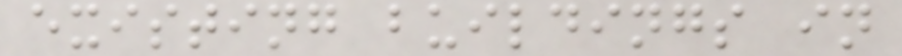existing buildings in
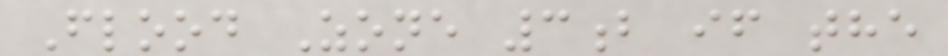Flood Zone 3b if the
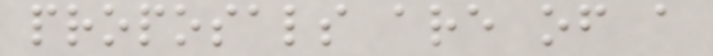proposals are of a
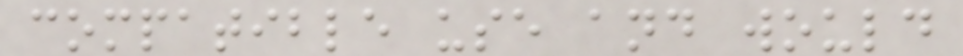compatible use and would
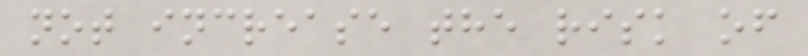not increase the risk of
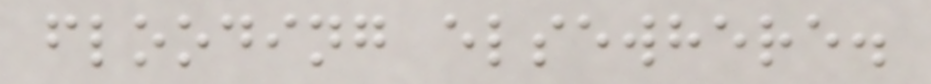flooding elsewhere.
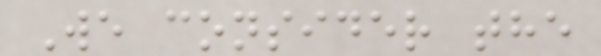We consider the
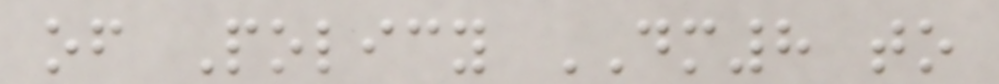of Policy DM8 to
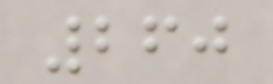260
